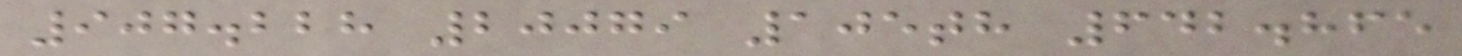907.228 20079 105th 642.865
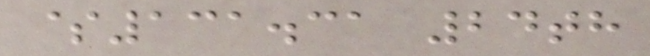$131.31 24th
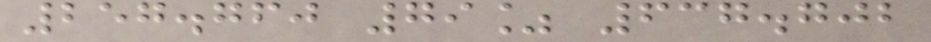257.760 79% 637.702
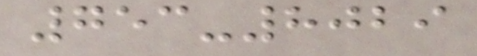753-8029
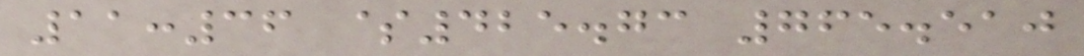11:36 $425.73 765.510
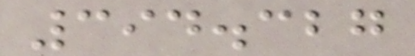394.327
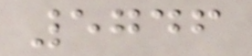5746
